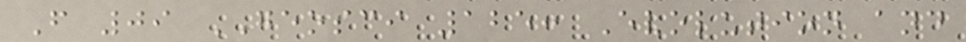F 09 GEOSCI 125: Evolution and
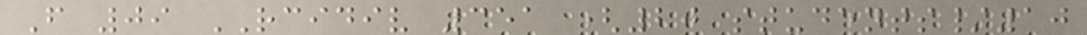F 09 RCIDIV 351 (20 students/10
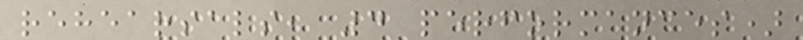rehearsals, 4 performances)
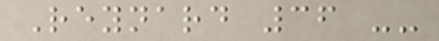Reynard 36 --
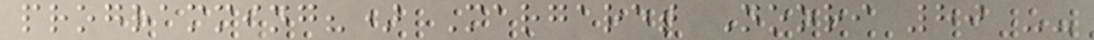programming?) Margaret Noori 80 --
